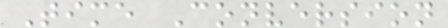Time Conversion
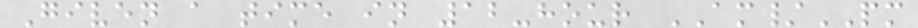Given a time in 12-hour AM/PM
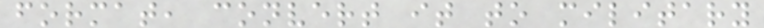format, convert it to military
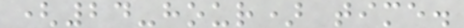(24-hour) time.
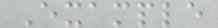Example
